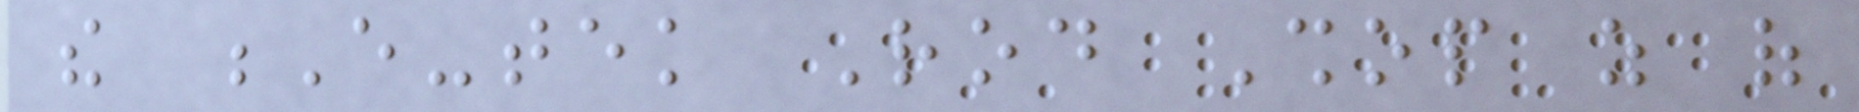the E-tek Rod Shop as of
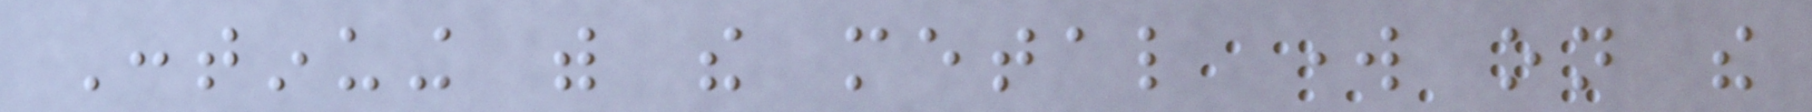Continuing with the metal work on the
